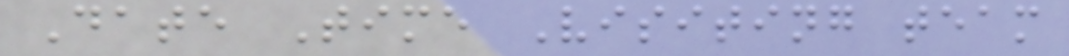Date Time Visiting team
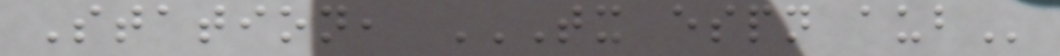Station, TX ESPN AUB
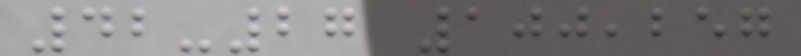42-27 100,257
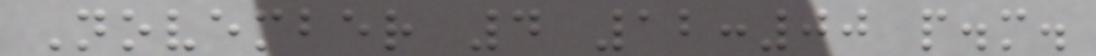November 4 12:00 p.m.
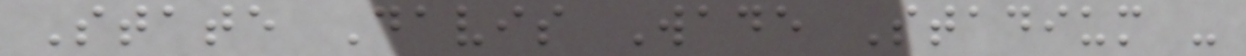State Davis Wade Stadium -
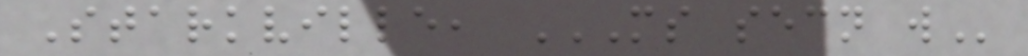Starkville, MS SECN W
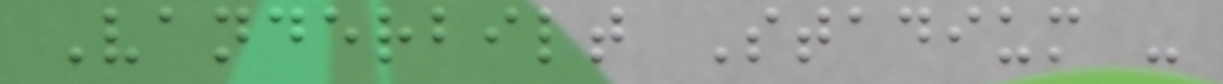Vanderbilt Stadium -
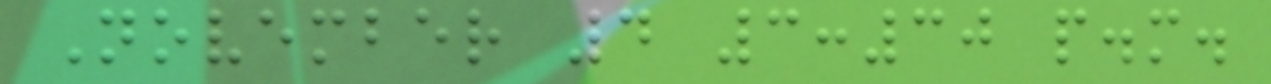November 4 3:30 p.m.
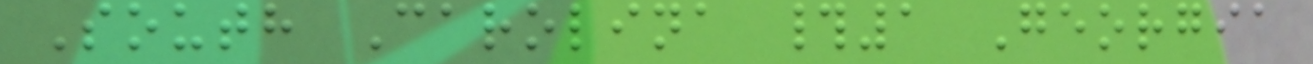South Carolina #1 Georgia
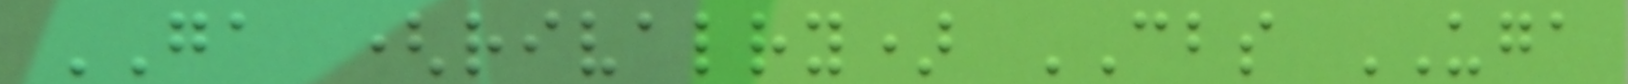GA (rivalry) CBS UGA
